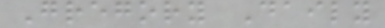Gregory Daily
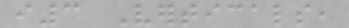i3 Verticals,
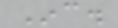Inc.
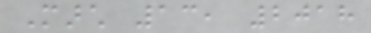March 13, 2018
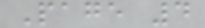Page 4
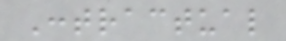Contractual
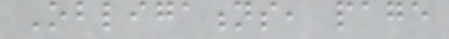Obligations, page
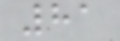81
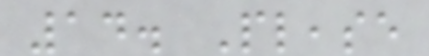14. Please
